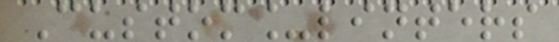Custom_linters
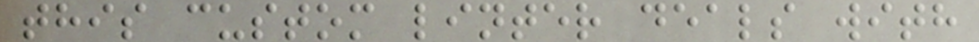this custom linter deals with
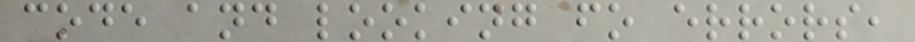code and looking fo errors,
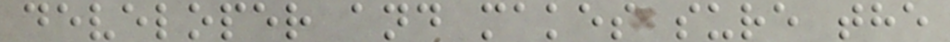developer and makes sure the
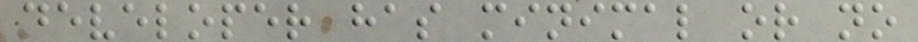developer has minimal or no
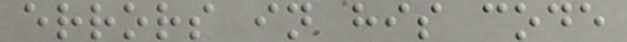errors in his code
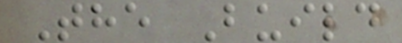The Build
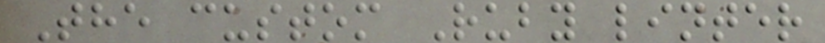The custom Ruby linter
